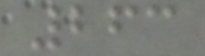263
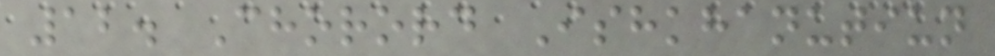12. Chorord Ishkhanutiun
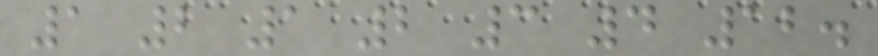1 2 1 2 3 4 12.
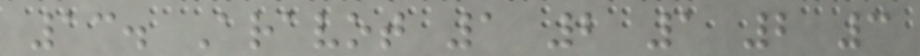13. Aravot 1 2 1 2 3
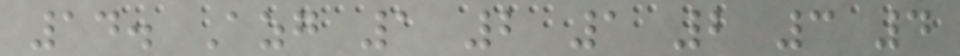14. Azg 1 2 1 2 3 4
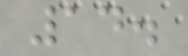14.
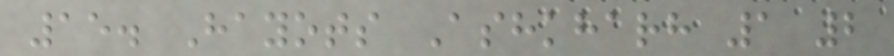15. Hayots Ashkharh 1 2
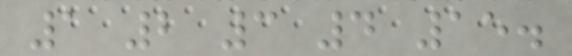1 2 3 4 15.
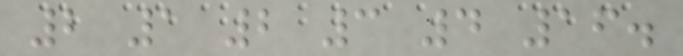2 1 2 3 4 16.
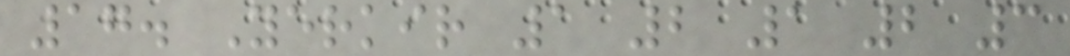17. Yerkir 1 2 1 2 3
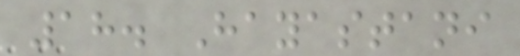18. Hayastani
